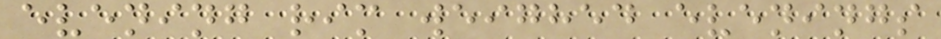evening rim weighed evenings
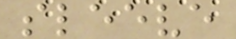sleeve
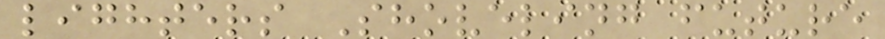lighters Shoveling future
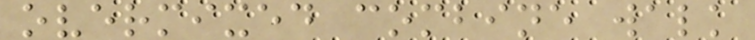overmixed combine walk
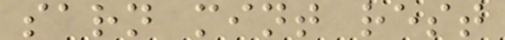sarn mint rest
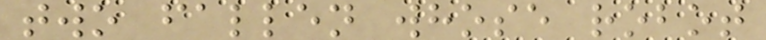two fallen whose robot
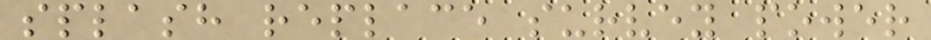splash replace survey power
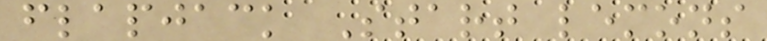flapjack Start lemons
